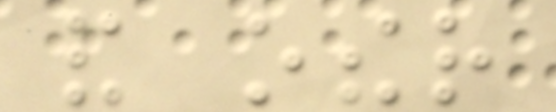and other
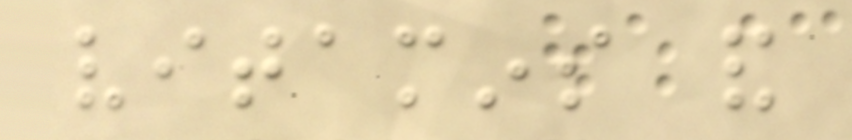vitamins and
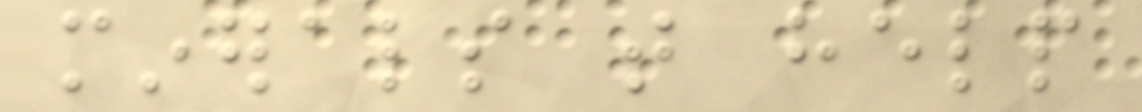minerals that help
